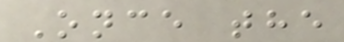Once the
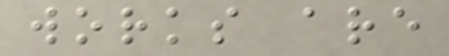works are
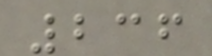236
